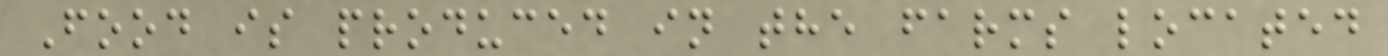Food is produced in the farms located
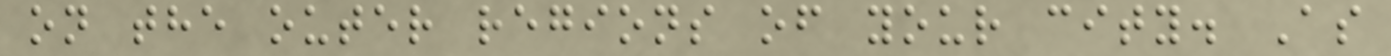on the outer regions of your city. As
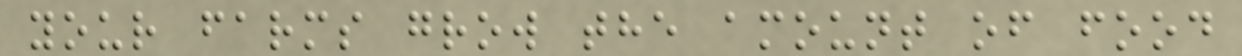your farms grow the amount of food
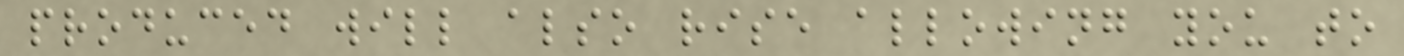produced will also rise allowing you to
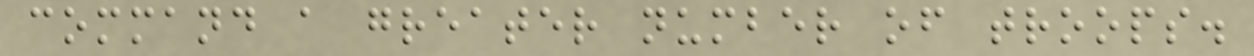command a greater number of troops.
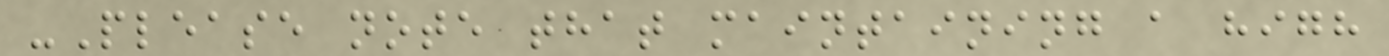-Please note that maintaining a high
